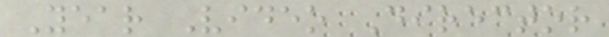Year Video Director
